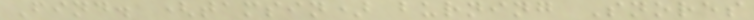Find. (tamsin) burning Snores
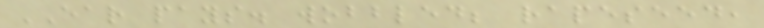EAR pays. wobbled; rapeseed,
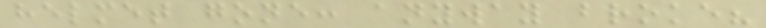helmet gone: anyway broke?
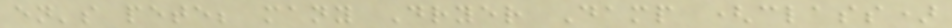en's pete; many Dryer Damp (class)
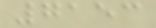7153
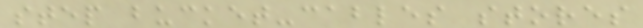step bucket-cables stores
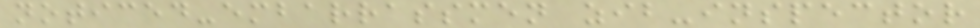noticed-embarrassmen zib-inspector
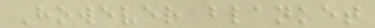However blanket
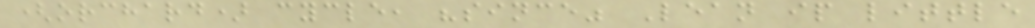(orchard) cycle, "since" Lean ip little
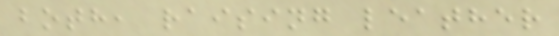both, raising leather
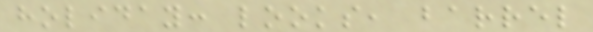holiday: looks, barrel
